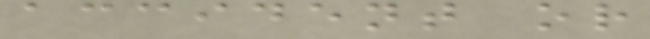accident or
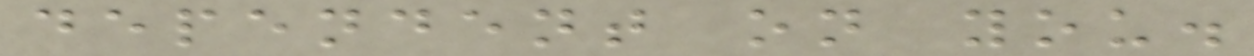dependent on you.
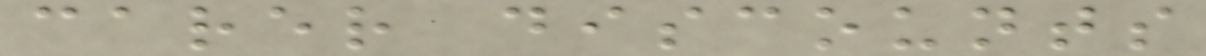carer discounts
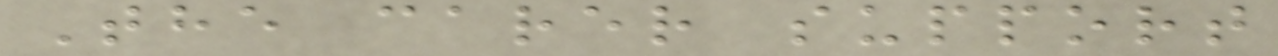The carer support
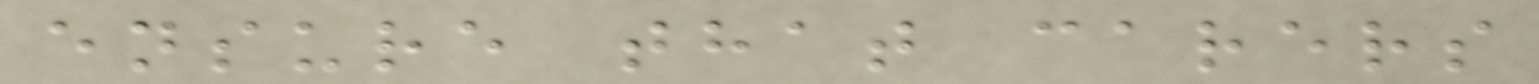ensure that carers
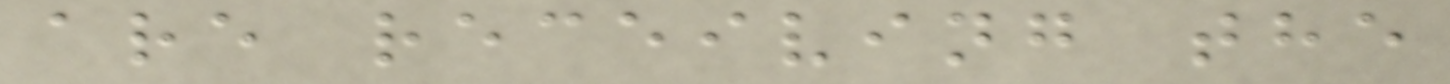are receiving the
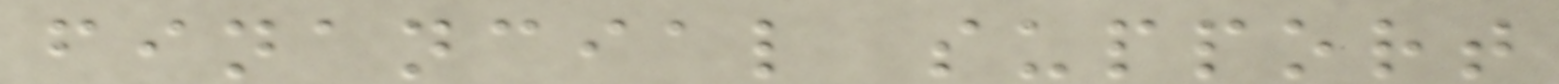financial support
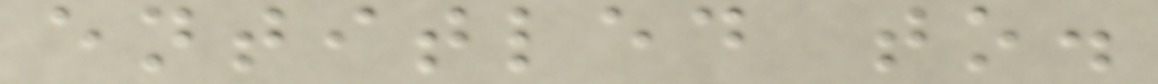entitled to.
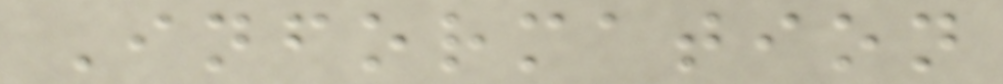Information
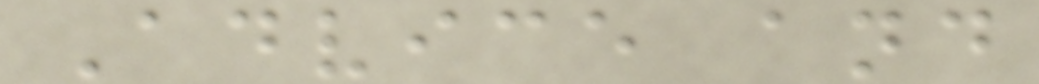Advice and
